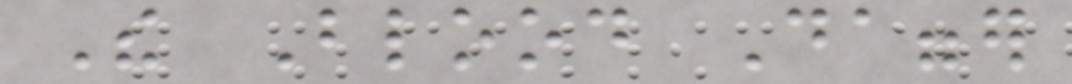The Blood Dagger
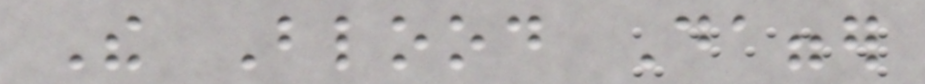The Blood Dagger
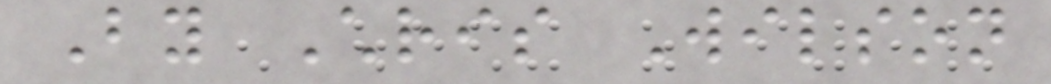By Chris Wilson
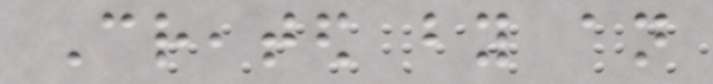Created by an
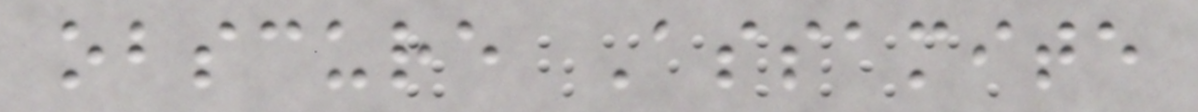obscure Assamite
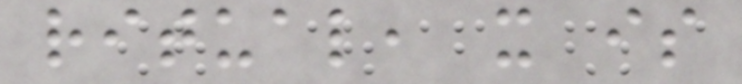ritual, it is
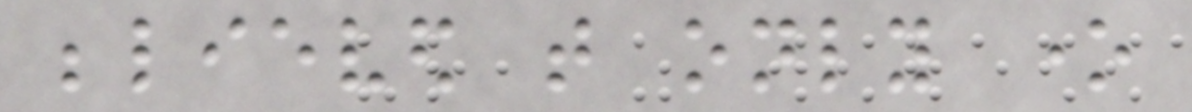believed that only one
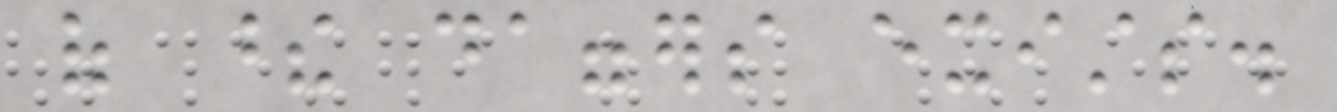of these daggers exists.
